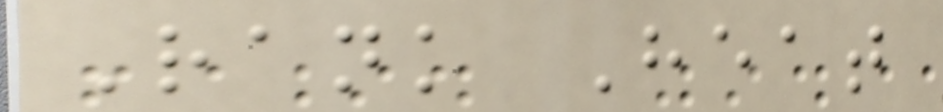Rank Heat
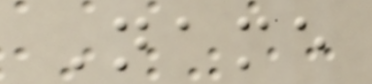Name
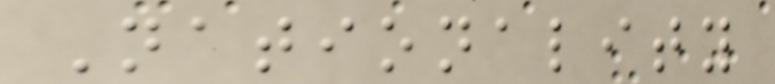Nationality
